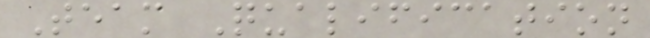Team Qualification
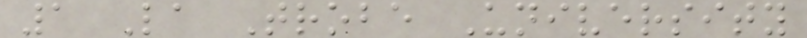1 La Trobe University
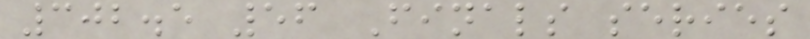302.5 56 Finals series
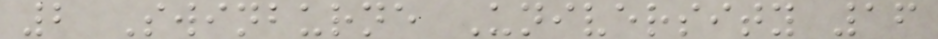2 Swinburne University 16
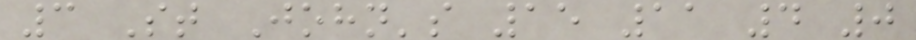3 St John's 15 11 4 0
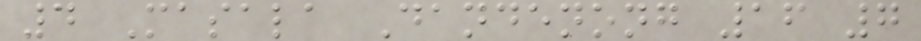4 Masala Dandenong 16 7
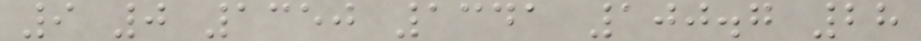9 0 1350 1341 100.7 28
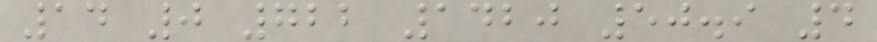14 0 722 1420 50.9 4
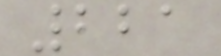221
